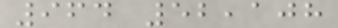964 52,108
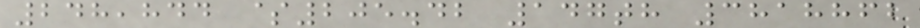248,844 $205.42 147th 3818862
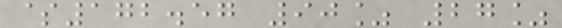$172.57 90% 27%
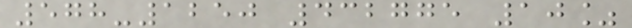578-1250 432775 10%
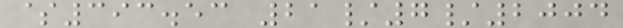$393.53 21/7/2004
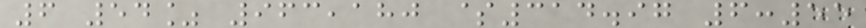6 54% 963,180 $314.97 6:55
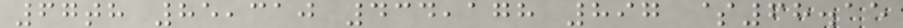67th 85,310 434,178 897 $68.15
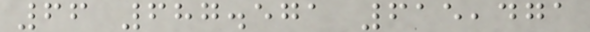66 687.571 615,471
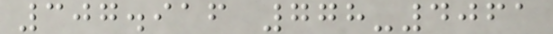307.916 778-4061
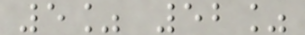5% 52%
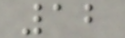12
